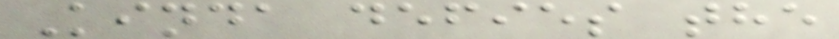Kinda defies the
